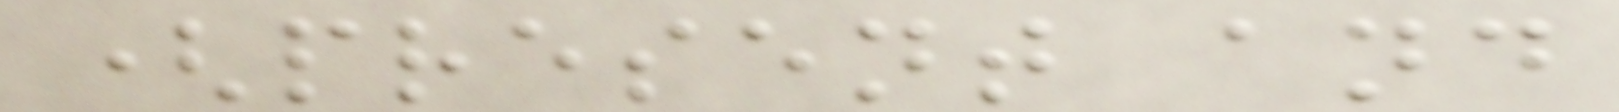(present and
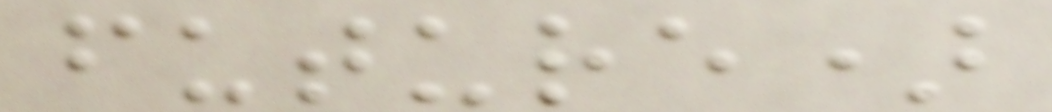future)
